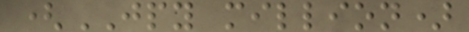(JPY million)
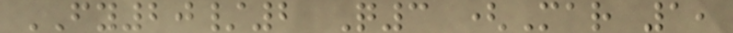FY20/2 Q3 (Mar 1,
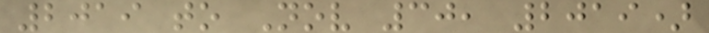2019 to Nov 30, 2019)
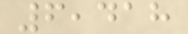6,418
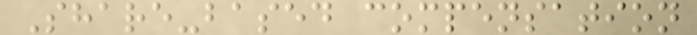Share-based compensation
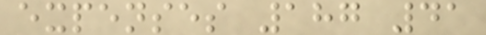expenses 187 41
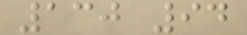130 94
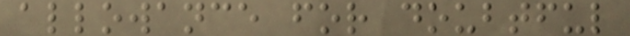allowance for doubtful
